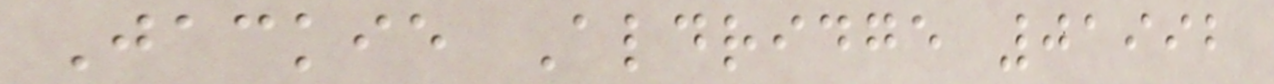Jackie Aldridge 01992
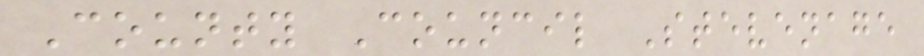County Council Stevenage
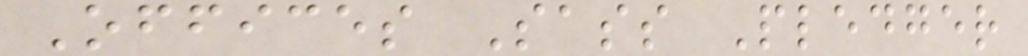Offices Sass Pledger
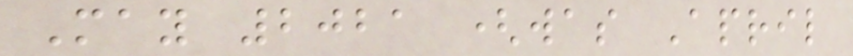May 2021 (was April
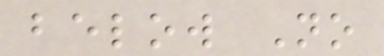below No
